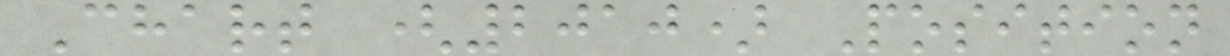Chart (2010) Position
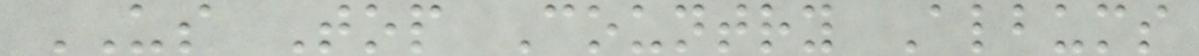US Top Country Albums
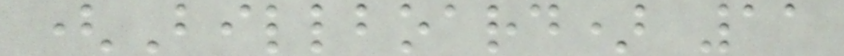(Billboard) 11
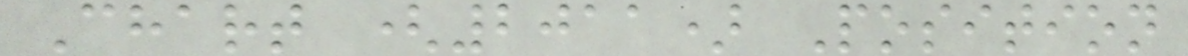Chart (2011) Position
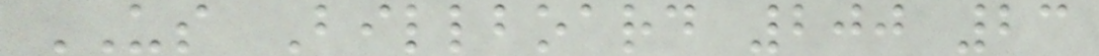US Billboard 200 23
